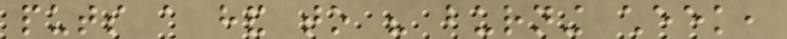puts a hand to his burning cheek,
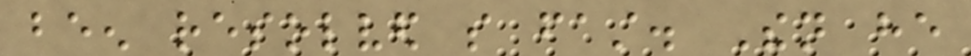been resolved so fast. Then he
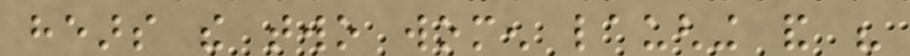hears the two women laughing and his
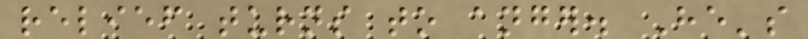relief turns to anger. He's
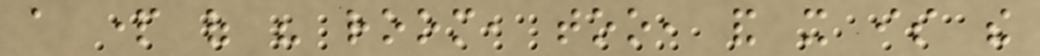a part of his room, too, and it is the
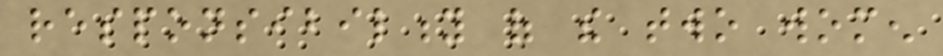responsibility of the two women
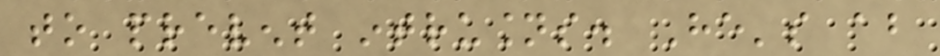to prevent intrusions. He's about
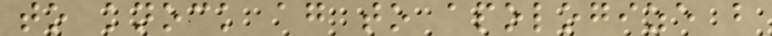to knock again to apologize but
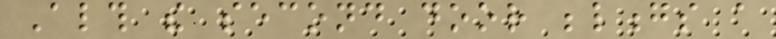Although the second door belongs a
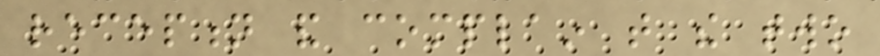reception and complain that the two
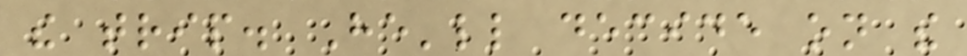the trip. He'll decide on the
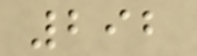292
